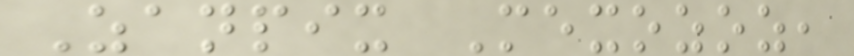Zanpix Mexozoz,
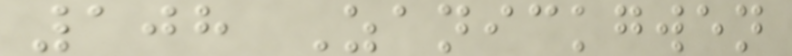108 Zanickgwen
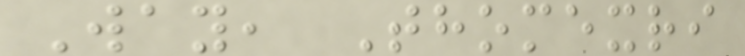Way, Thomexri
